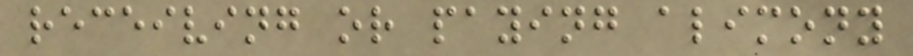receiving or paying alimony
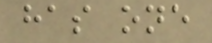has one
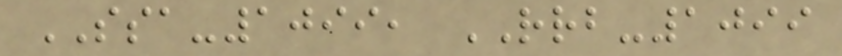SSA-1099, RRB-1099
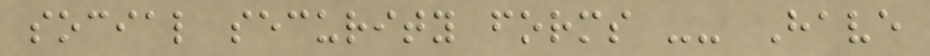social security forms -- Have
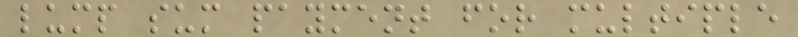lump sum payment for multiple
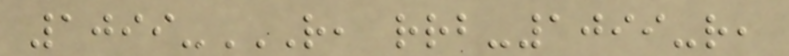1099-R, RRB-1099-R,
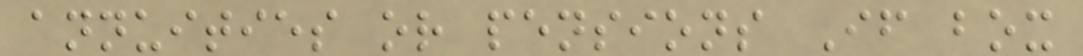annuities or pensions If box
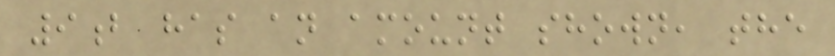9b has an amount shown, the
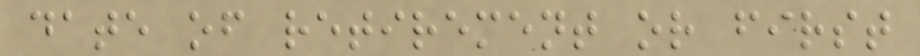date of retirement or first
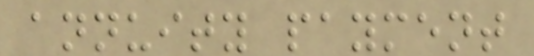annuity payment
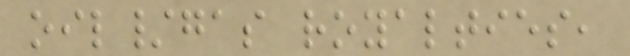oil/gas royalties,
